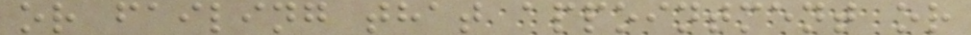or failing that appointment or
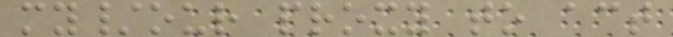my/our proxy to act
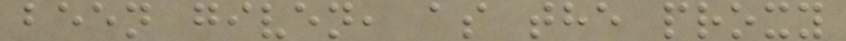been given, as the proxy
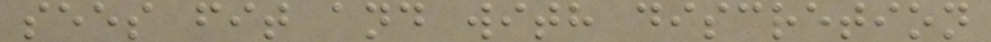sees fit and with discretion
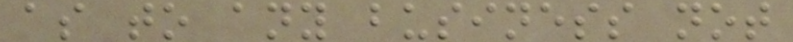as to any business not
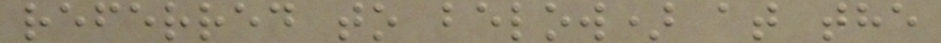referred to below) at the
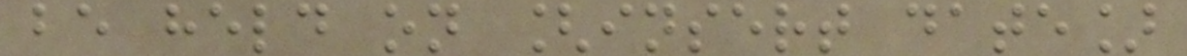be held on [insert date]
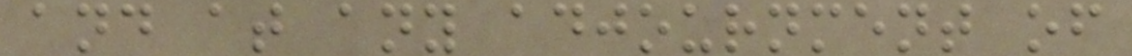and at any adjournment of
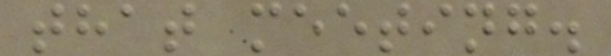that meeting.
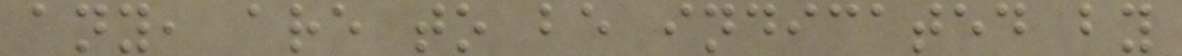any, are to be indicated by
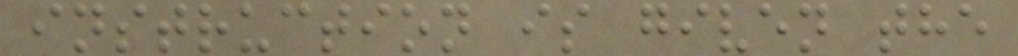instruction is given the
